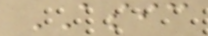ASIC
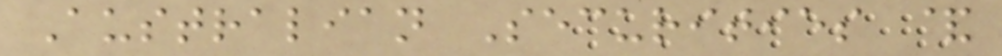Australian Securities &
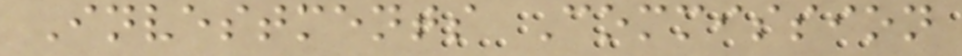Investments Commission
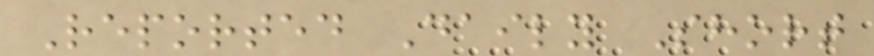Reported Daily Short
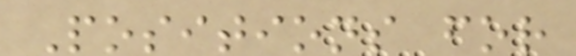Positions for
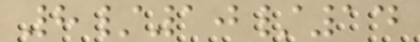8/10/14
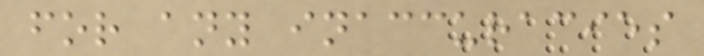for any inaccuracies
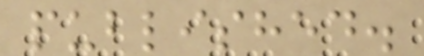published.
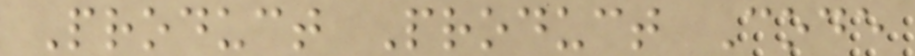Product Product Code
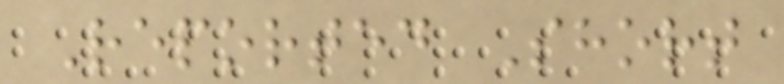Reported Short
